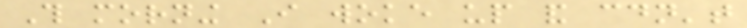This morning I woke up and couldn't
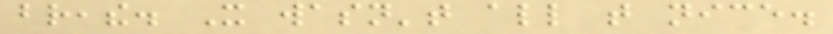breathe. It wasn't all that nice.
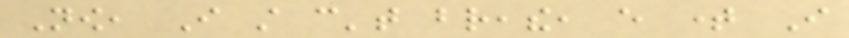Now, I still can't breathe, every time I
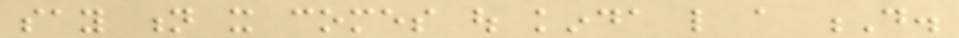say n it comes out kinda like a D.
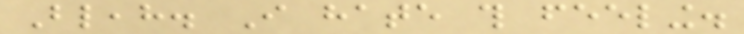Bleah. I hate this feeling.
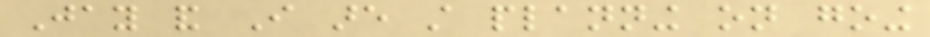Jay and I are still planning on going
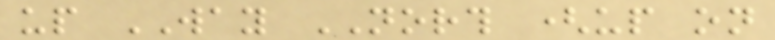up WAY NORTH (up on
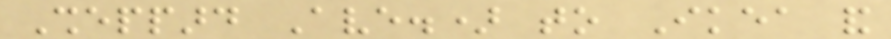Sheppard Ave.) to Ikea and
